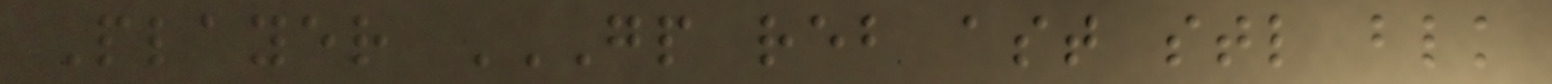Player GP REB AST STL BLK
